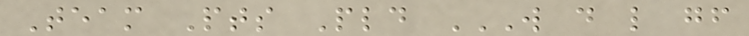Team Pts Pld W D L GF
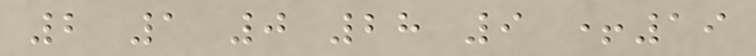2 1 0 28 9 +19
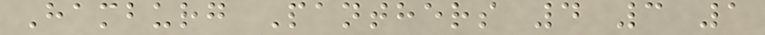Hamburg Panthers 4 3 1
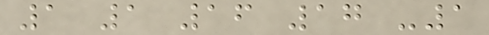1 1 16 17 -1
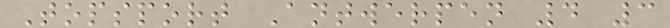Topsport Antwerpen 4 3
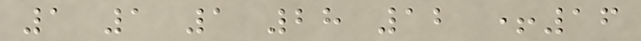1 1 1 28 12 +16
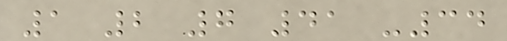1 2 7 41 -34
